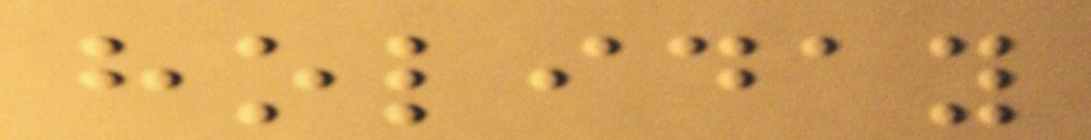holiday
